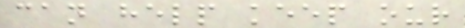can help keep our
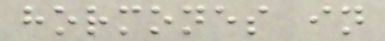hormones in
